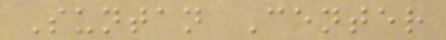Suntan Center
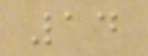14
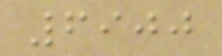6900
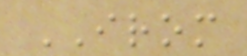IROM
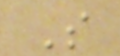S
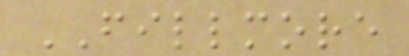FILLMORE
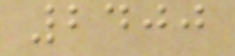2400
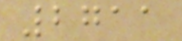2711
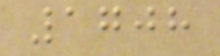1708
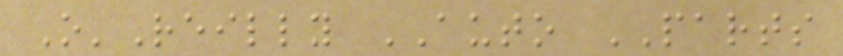O'Reilly AUTO PARTS
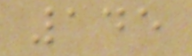145
